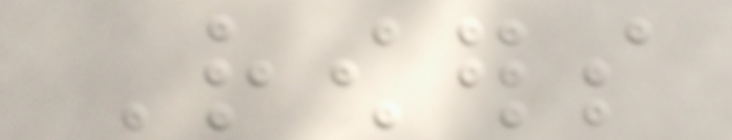Rowers
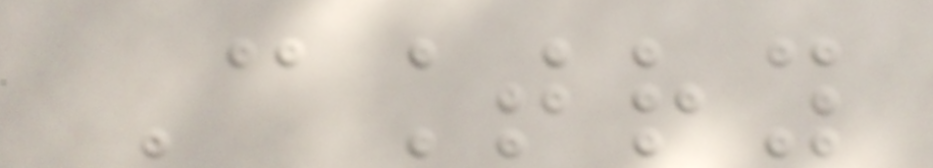Country
